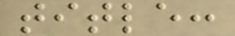title:
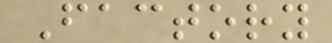Factory
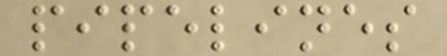pipelines
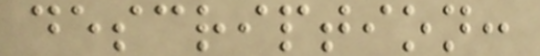description:
